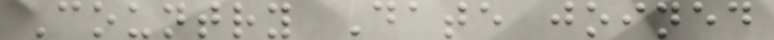Country Date joined
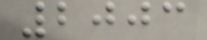2003
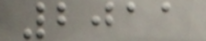2011
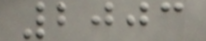2003
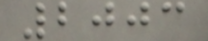2003
